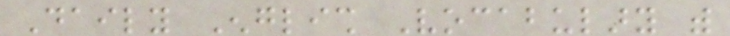Daily English Vocabulary with
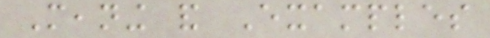Meaning and Examples
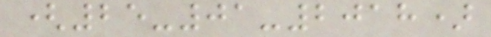(25-01-2018)
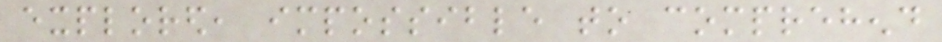explored, impossible to comprehend
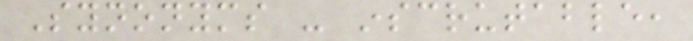Synonyms - inscrutable,
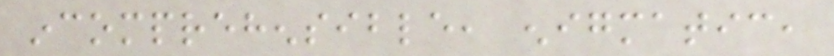incomprehensible, enigmatic,
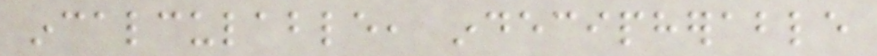incalculable, indecipherable
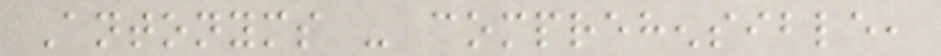Antonyms - comprehensible,
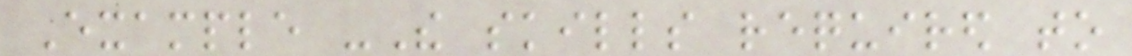Example -The skills required to
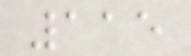115
